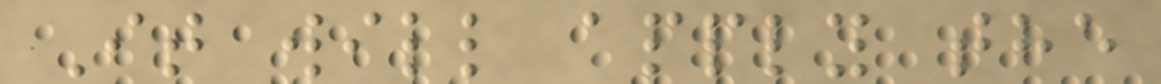It will apply the
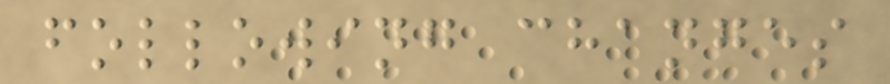following changes
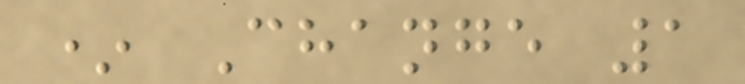* Change 1
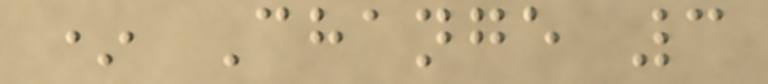* Change 3
